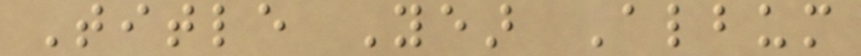Title Year Album
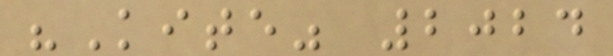"Kite" 2024
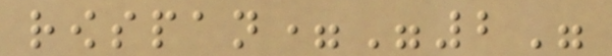rowspan="2"
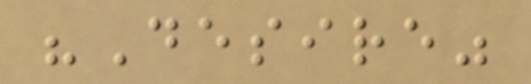"Desire"
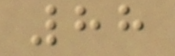88
